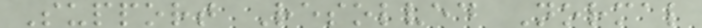Support Resolved Normal
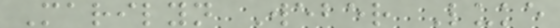Marilyn Weber Luke
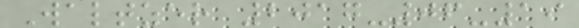Waltzer 2017-06-19
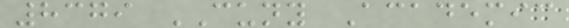8379 CUNY Academic
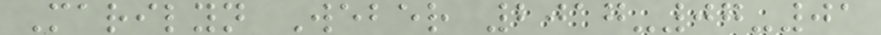Marilyn Weber 2017-07-01
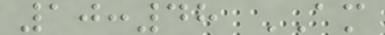10:48 AM
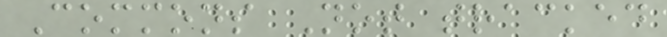Commons Not tracked
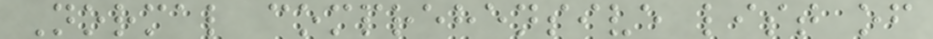Normal comprehensive list of
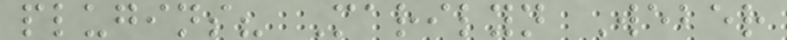plugins? Marilyn Weber
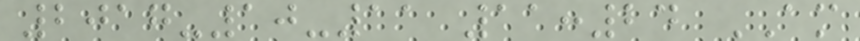2017-10-11 11:24 AM
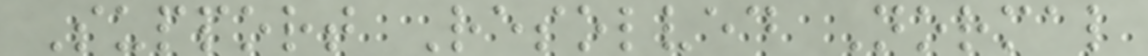Support Resolved Normal
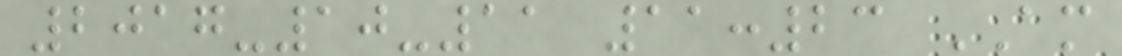2017-10-11 11:23 AM
